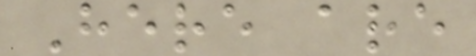Here are
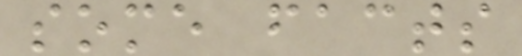some facts
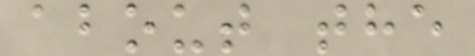about the
